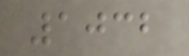1032
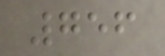756
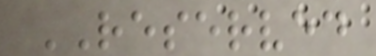RESERVED
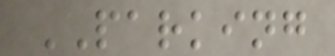PARKING
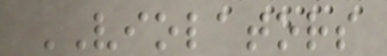VIOLATORS
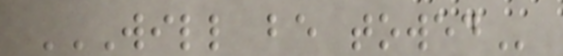WILL BE TOWED
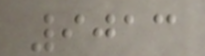9013
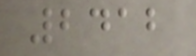2412
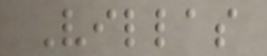Villas
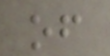of
